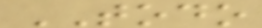TODO
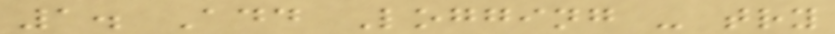1. Add Logging - try
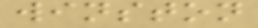winston
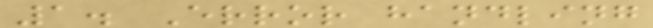1. Error handling
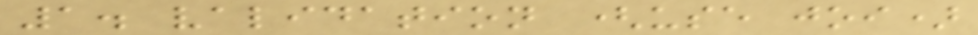1. validation (use joi)
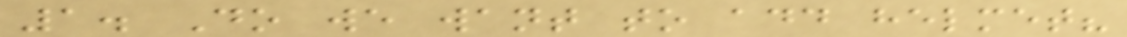1. Do we want to add helmet?
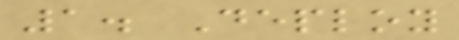1. Deploy
